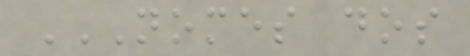NOMES DOS
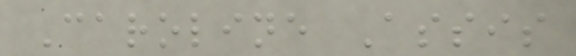Caroline Assis
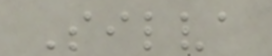Silva
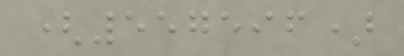(557596)
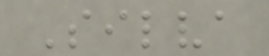Silva
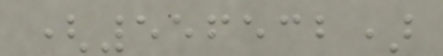(556532)
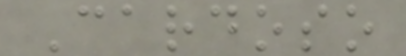Cardoso
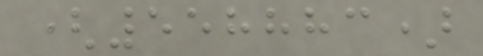(558883)
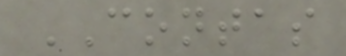CONTAS
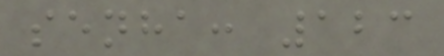senha: 123
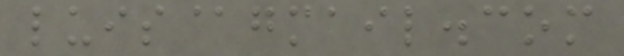luis@gmail.com
